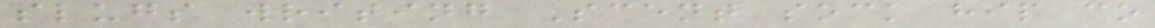slugs writing Scent sock hip co
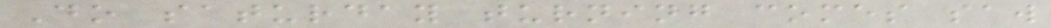Do saturday turning comes saw
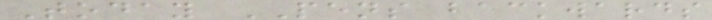Today PENS backwards
